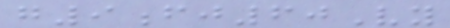g9fj60Vy
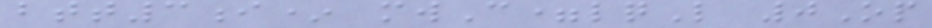btt3i* mwC=lqL 0Op
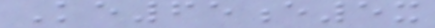Ke65e5x
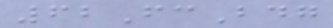62FcBdg
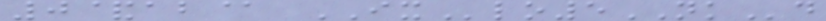0&ab@ IXlo5NKd
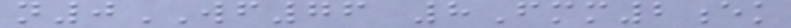n0WF76 8Fmm2ek
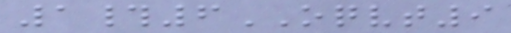1#6OQVT9
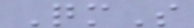QmS
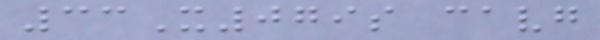33X079s cavg
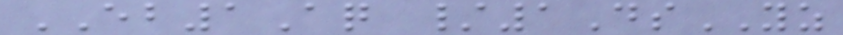EB1Aq /1DsYZ
